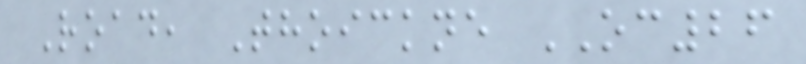Road, Thoickne OC26
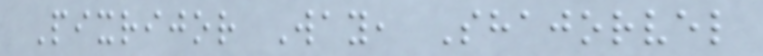Pixrijor Way, Shajorvel
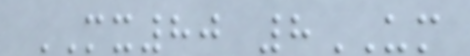MX80 8UM
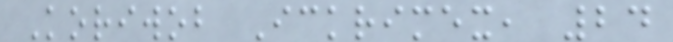Koriwob Ickrimex, 24
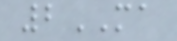2MA
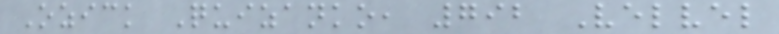Ozick Quizanko, 792 Velvel
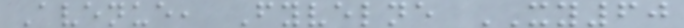Avenue, Fyvelne XY60
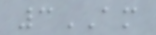3AM
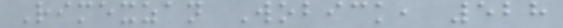Rimexzan Wobick, 528
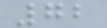72
